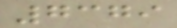7379
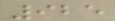925
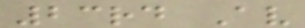23rd Av
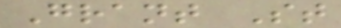Grant St
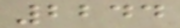2244
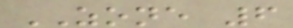ZONE 6
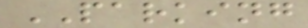PARKING
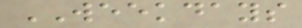WEEKDAYS
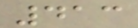413
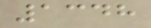1348
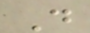D
